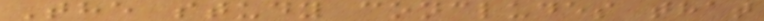The study concludes that
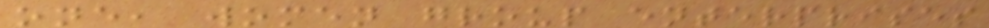one, women group enterprises
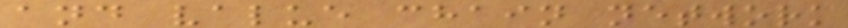and value chain network
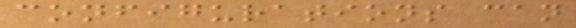configurations can
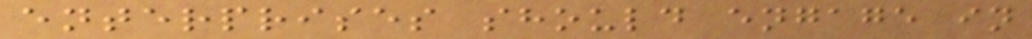enterprises should engage in
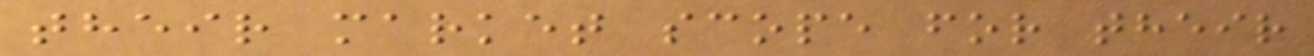their market scope for their
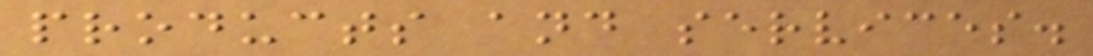products and services.
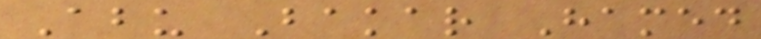Abu Bakar Hamed
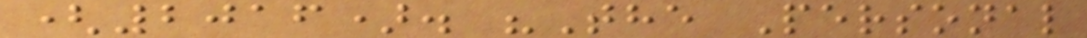(2016). "The Personal
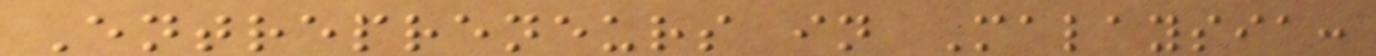Entrepreneurs in Malaysia:
